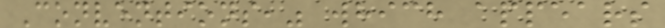Conventions," which appears
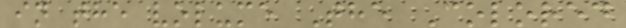in the volume The Colored
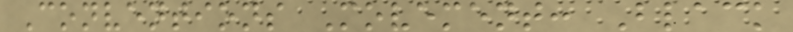Conventions Movement: Black
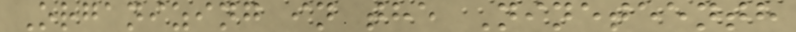Organizing in the Nineteenth
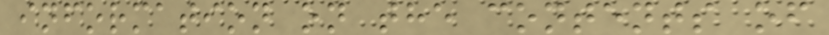information on the contents of
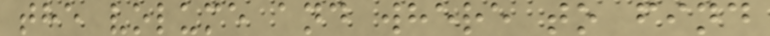the volume and where to find
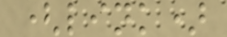(link)
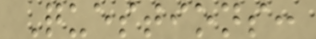Questions:
